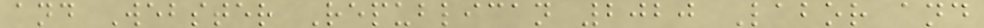and Webster Republican 2020 Labor and
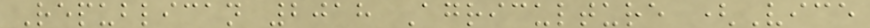Republican 2018 Agriculture (Vice
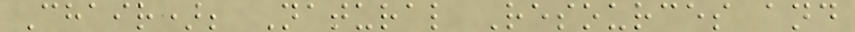Chair); Natural Resources and
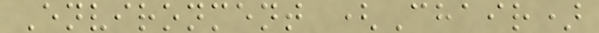Environment (Chair)
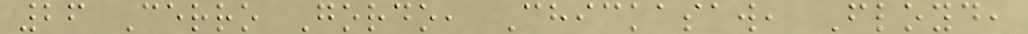26 Cerro Gordo, Chickasaw, Floyd,
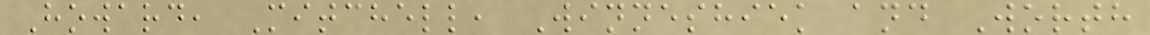Howard, Mitchell, Winneshiek and Worth
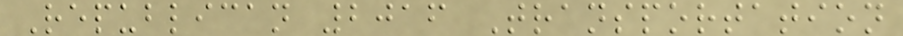Republican 2016 Transportation
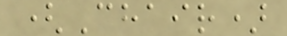(Chair)
